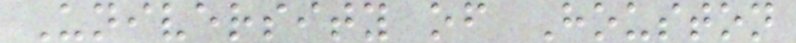University of Houston
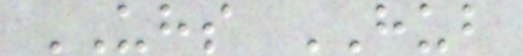UHS HUB
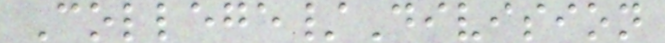College/Division
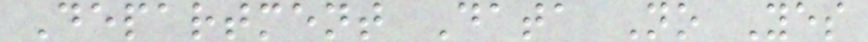Department Data No Yes
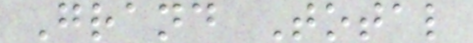Grand Total
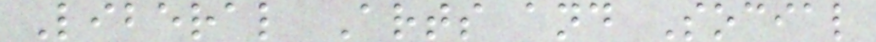Liberal Arts and Social
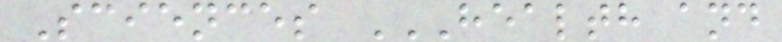Sciences HEALTH AND
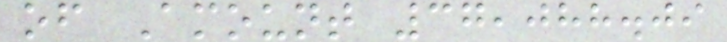of Amount 37,088.09
